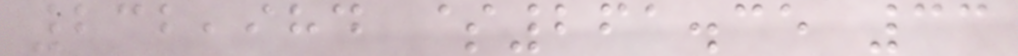232,984 $261.35 33
